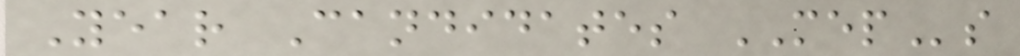Year Candidates MEPs
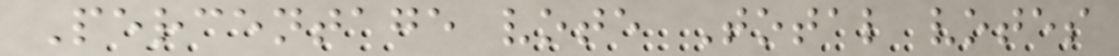Percentage vote Total votes
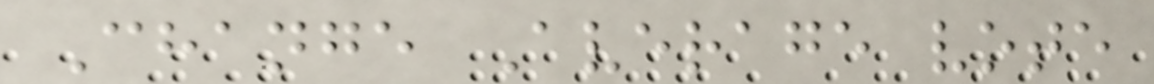Change Average vote
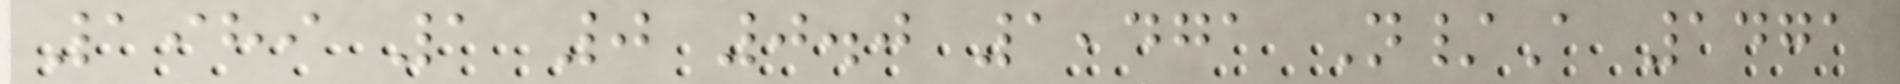1989 1 0 0.0 1,471 N/A 1471
